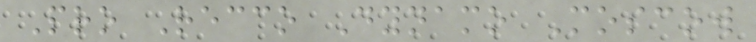Pro Recco Dynamo Moscow
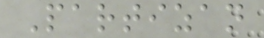Partizan
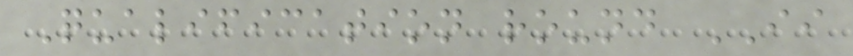Qualification round II
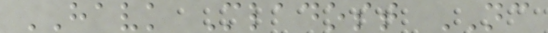HAVK Mladost NC
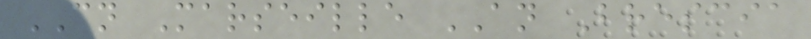CN Marseille AN Brescia
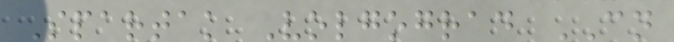Spartak Volgograd CN
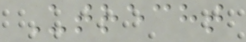Utrecht
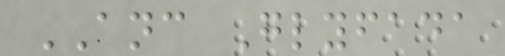ANC Glyfada
